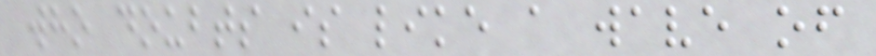who doubts is like a wave of
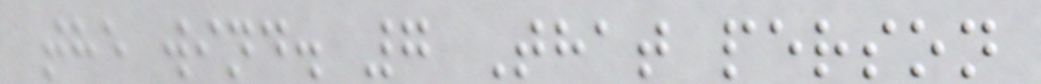the wind. 7 That person
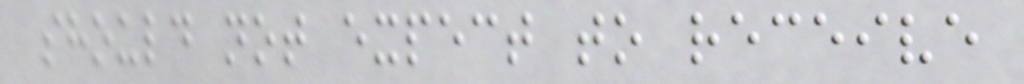should not expect to receive
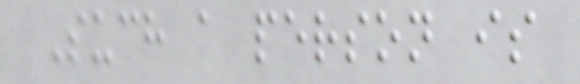Such a person is
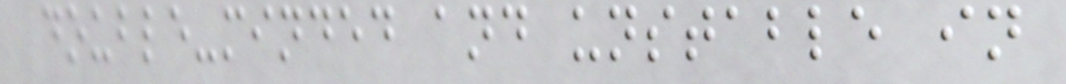double-minded and unstable in
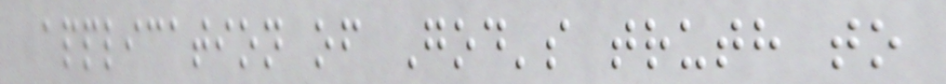application of God's truth to
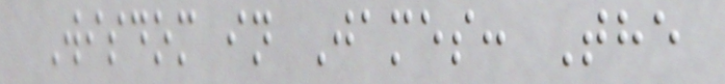Wisdom in James: The
